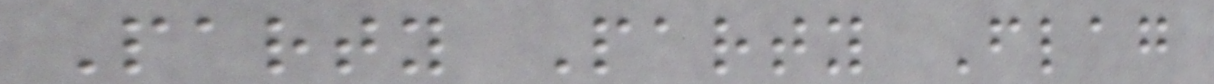Party Party Flag
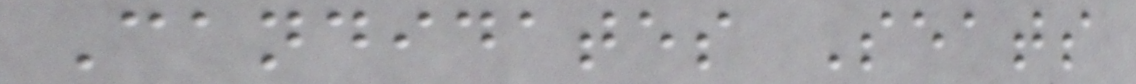Candidates Seats
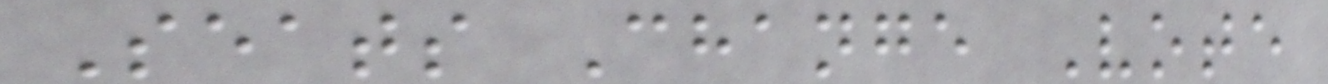Seats Change Vote
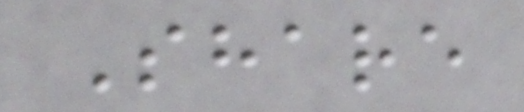Share
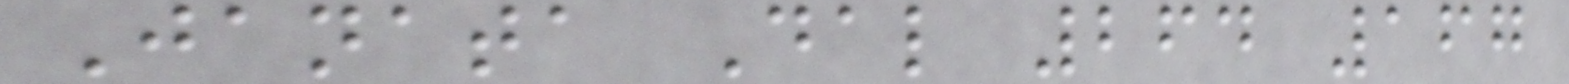Janata Dal 264 167
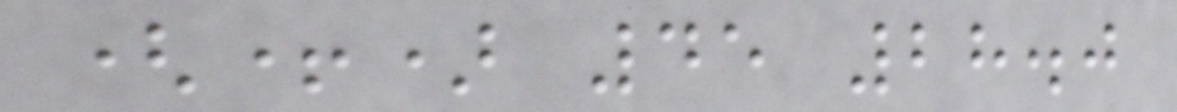(+) 45 28.0
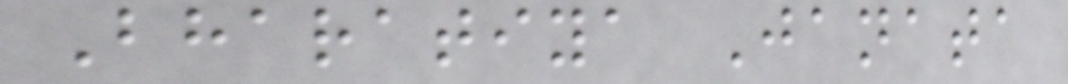Bharatiya Janata
